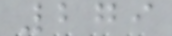279
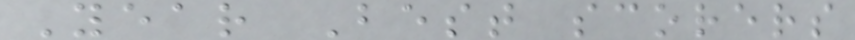Year Best scorers
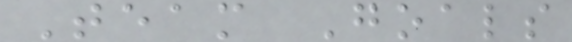Team Goals
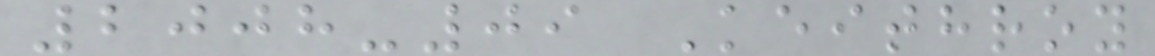2008-09 Keithroy
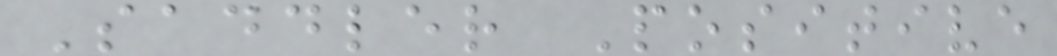Saddler Positive
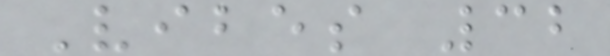Vibes 32
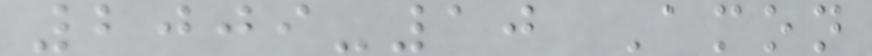2009-10 Amon
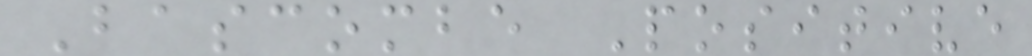Bascombe Positive
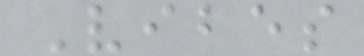Vibes
